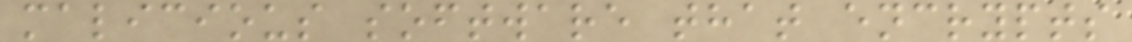malicious software that encrypts
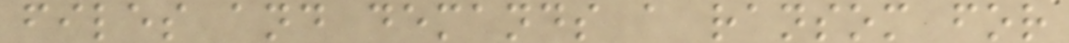files and demands a ransom for
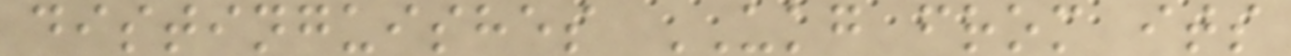distinguishes UKG from its
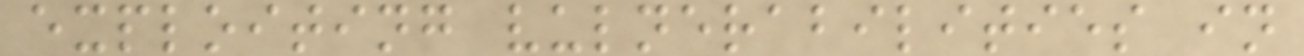exploiting vulnerabilities in
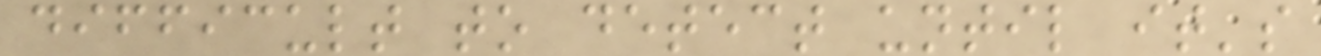difficult to detect until it's
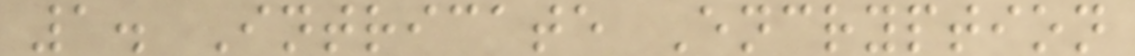1. Intricate Encryption
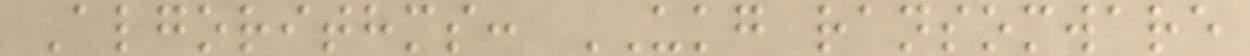Algorithms: UKG ransomware
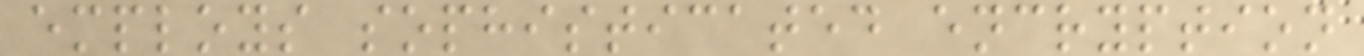employs sophisticated encryption
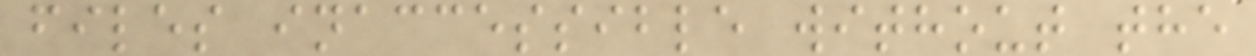files inaccessible without the
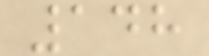148
